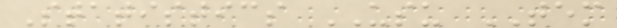Statistics USU TEM
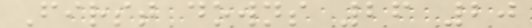First downs 26 20
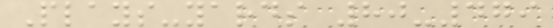Plays-yards 80-479
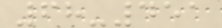68-451
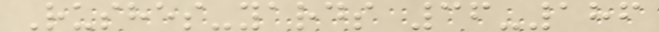Rushes-yards 36-186
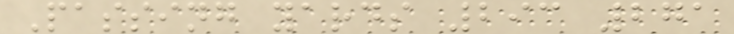Passing yards 293 271
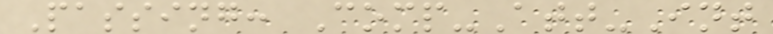Passing: Comp-Att-Int
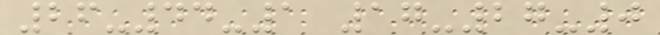26-44-1 17-27-0
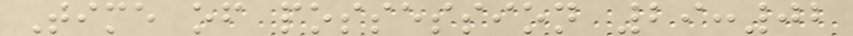Time of possession 29:02
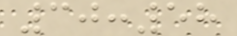30:58
